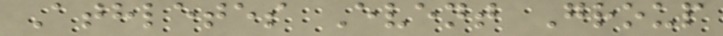Athletes Event Group
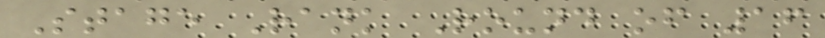Stage Rank Round of 16
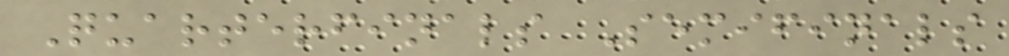Quarterfinals Semifinals
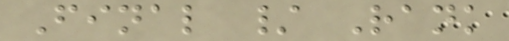Final / Rank
